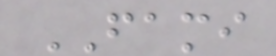FAMI
